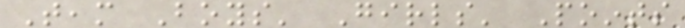Team Boys' Girls' Points
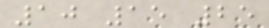10 15 25
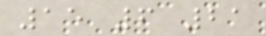15 6 21
